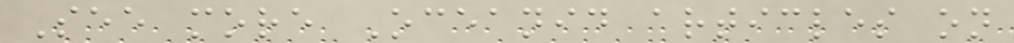See more Oceanid articles on
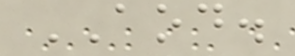AOD.
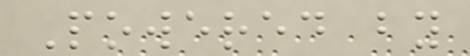Powered by
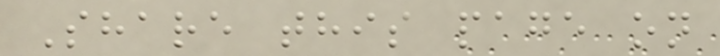Share this page on
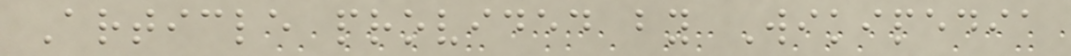Article provided by Wikipedia
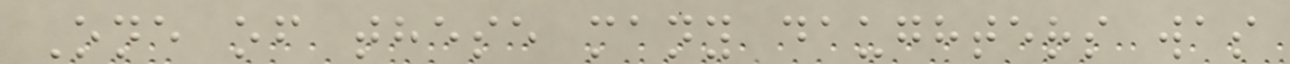One of these many daughters was
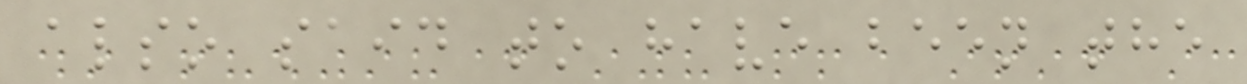also said to have been the
